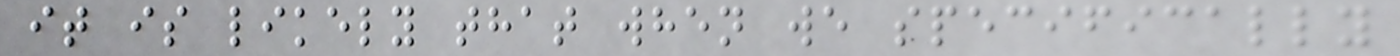it is likely that when we specifically
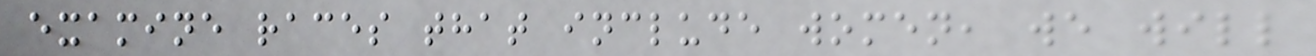examine races that include women, we will
